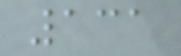131
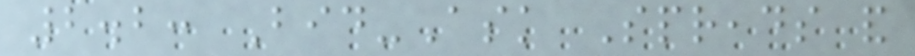2.2: Bid-Ask Spreads and
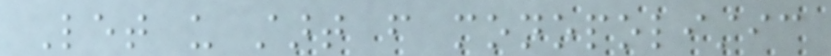Let us start from monopolistic
